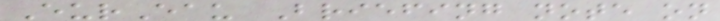EurEau Briefing note on
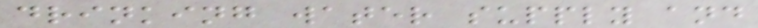drinking water supply and
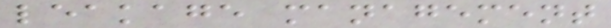leakage management
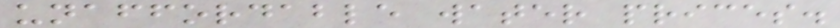unaffordable water prices.
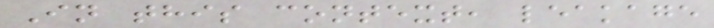In this context, leakage
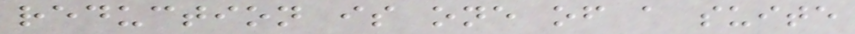reduction is one of a suite
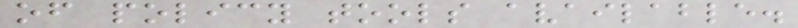of policy tools available.
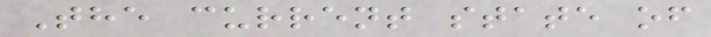The current state of
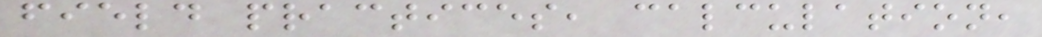field practices, calculation,
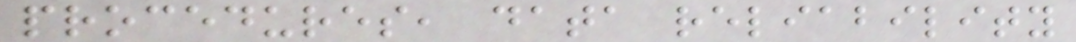procedures, data reliability
